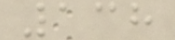138
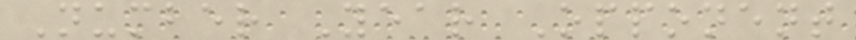Number Year Opponent
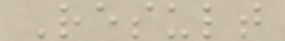Result
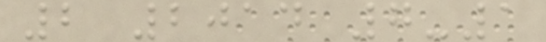2 2014 7-1
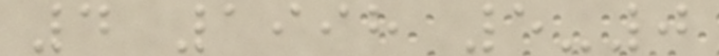4 1998 5-0
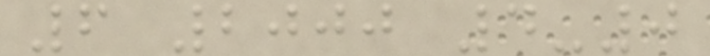6 2000 4-0
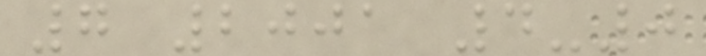7 2001 4-0
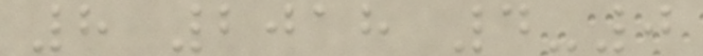8 2018 4-0
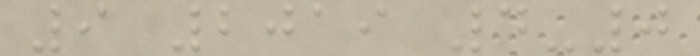9 2019 4-0
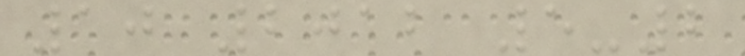10 2012 5-2
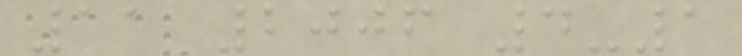11 2006 4-1
